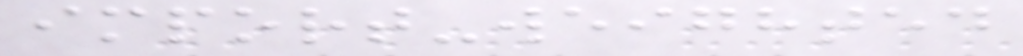import-weighted
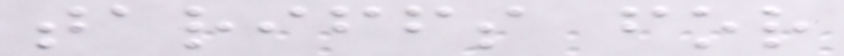tariffs for
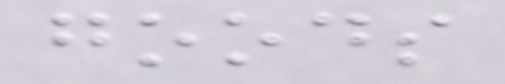goods
